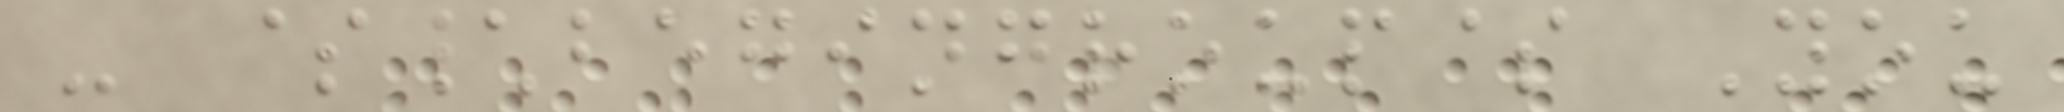- $\begingroup$ You
